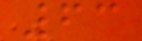63
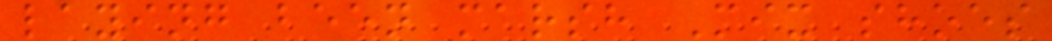laying been marsh Mix shoes
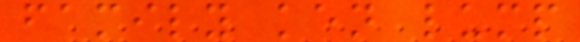family ken lump
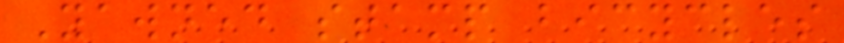Yawned stamp bicycles
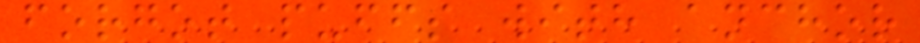forgot puffs with anchor
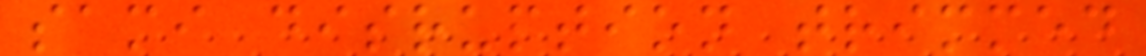sami disruption trimmed
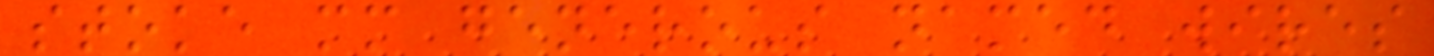stoke mm generous named wires
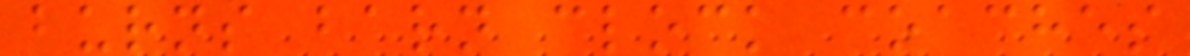burns barn clock coaches
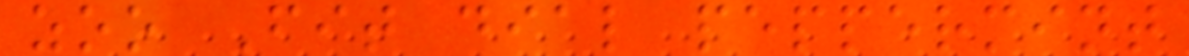zoo Fit dial peppermint
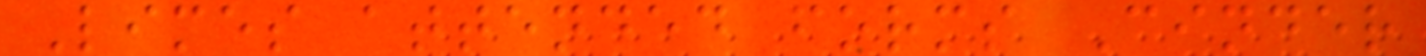Limes attended forms Cinder
